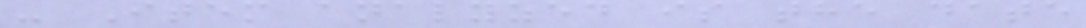- Item analyzed is the date
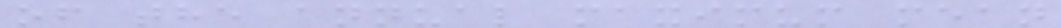of the annual maximum mean
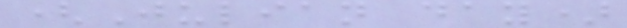(Julian day)
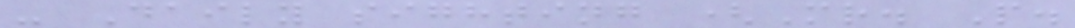- Daily sighting (Mr. P.
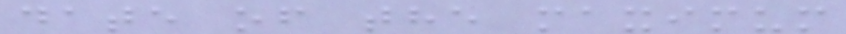date of the maximum
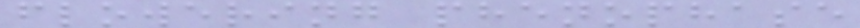flowering phenophase
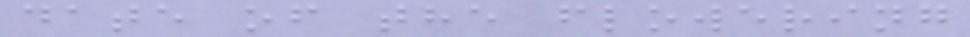date of the flowering
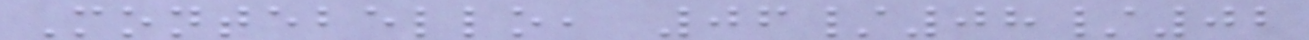Montebello, 06/08/02
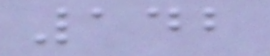142
